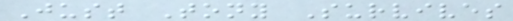Just Tony Survives
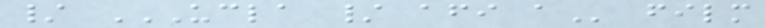/ UCLA / AFI A film
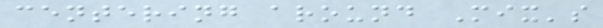centering around Mix's
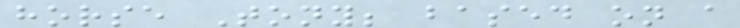horse Tony; based on a
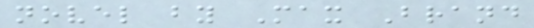novel by Max Brand
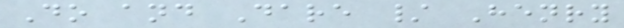Do and Dare / Henry
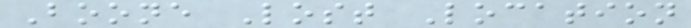Boone Lost Location
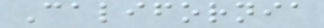California
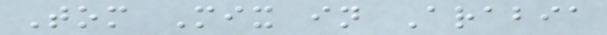Tom Mix in Arabia
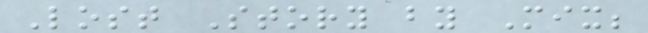Lost Story by Mix;
